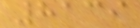8139
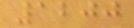1200
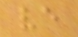ve
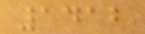1412
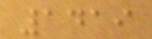1419
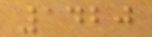1420
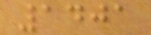1401
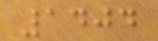1404
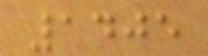1405
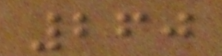260
